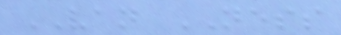VAN NESS
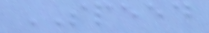SPEED
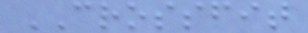CROSSFIT
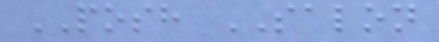POSH SALON
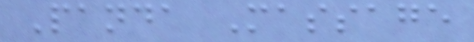Panda Massage
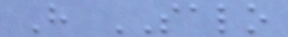H SALO
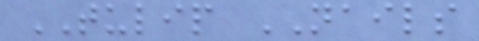TULIP NAILS
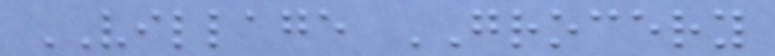VILLAGE GROCERY
